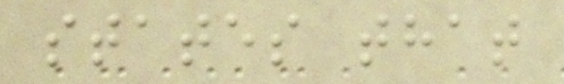states that
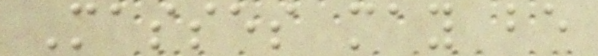Masses may be
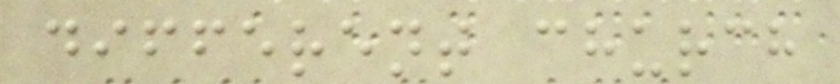different church
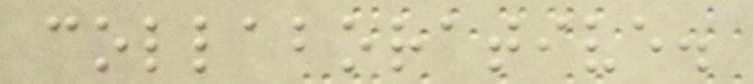collaborative.
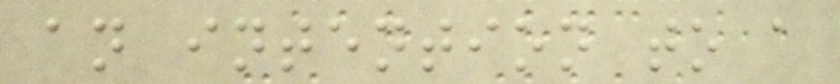an intention to a
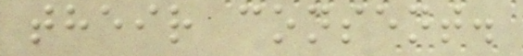their consent.
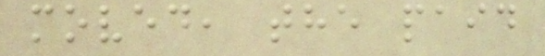moved, the paid
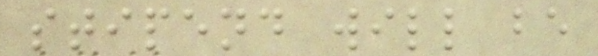stipend will be
